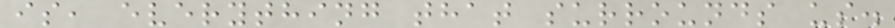is, everything that surrounds us.
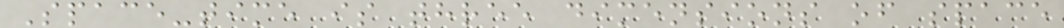Space-time is three dimensions of space
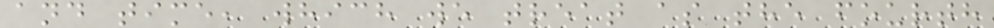and time, which we treat as the fourth
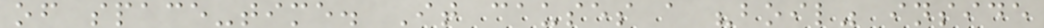of space-time. It causes a "boil" inside
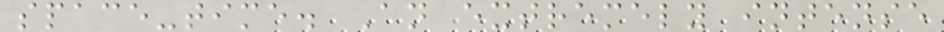space-time. An extremely intense
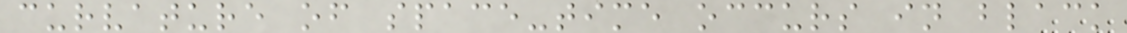curvature of space-time occurs in black
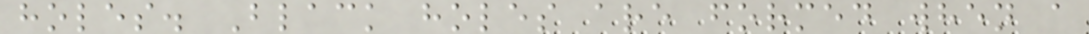holes. Black holes are formed when a
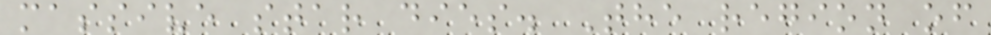massive star dies. The region of
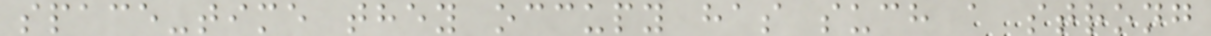space-time they occupy has such a strong
